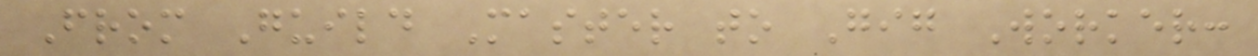From Guild Master to Gig Worker:
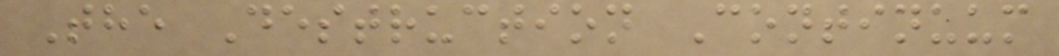The Destruction Continuum
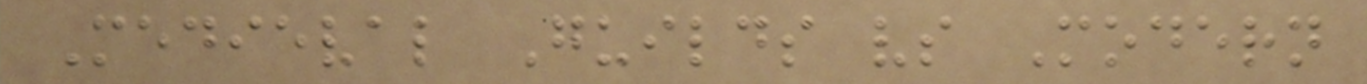Medieval Guilds vs Modern
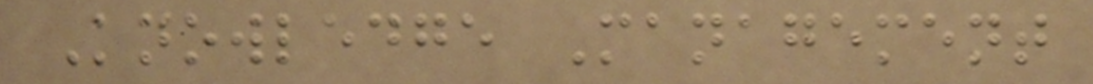Knowledge Management
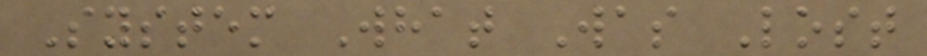System What Was Lost
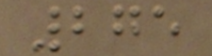275
